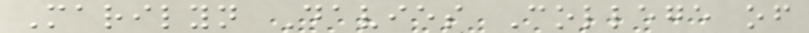Marilyn Davies College of
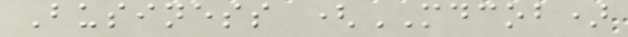Business (MDCOB)
